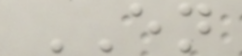EN
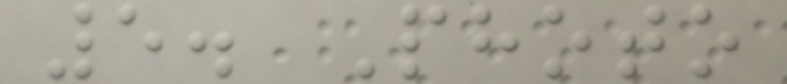5. Photo
